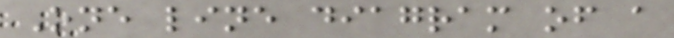One line diagram of a
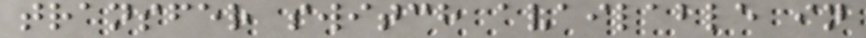transfer switch available in
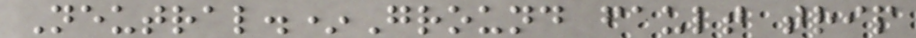Neutral.*Ground fault trip
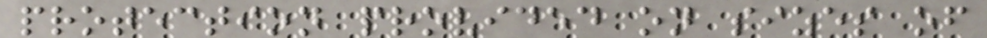protection provided on sizes of
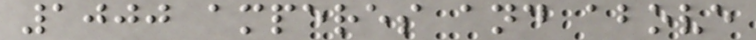1000 amperes and above
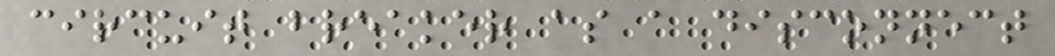circuit breaker as a disconnect
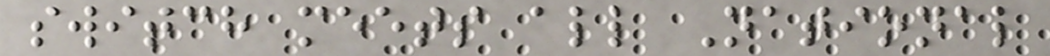switch meets all National
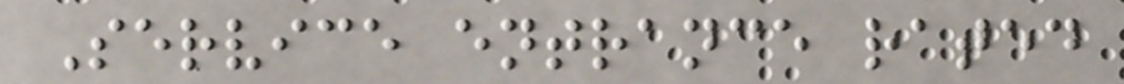Service entrance rated
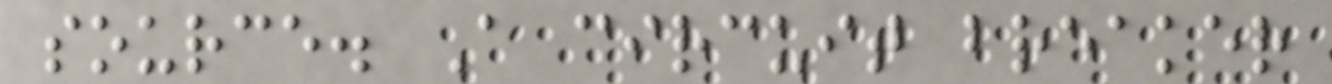source. A circuit breaker
